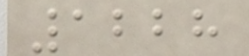1228
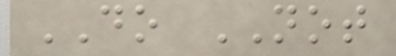DO NOT
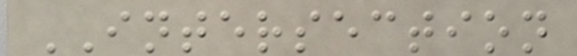INTERSECTION
